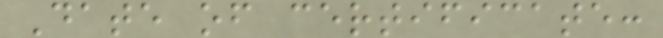Date of certificate:
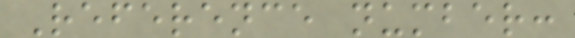Reference number:
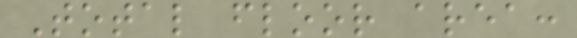Total floor area:
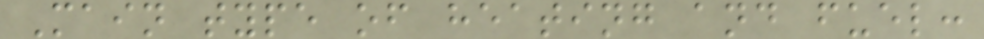Main type of heating and fuel:
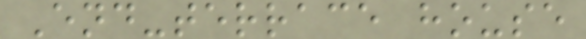End-terrace house
